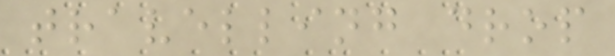travelling drop
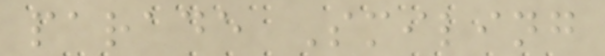parade Smiling
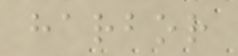harbor
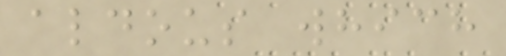aldous which
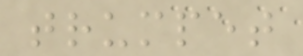trumpet
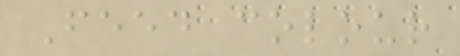Feed colour
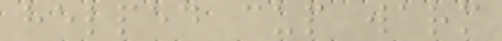helped cup warm
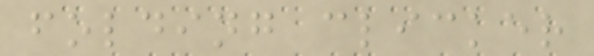folding clicker
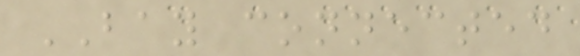BAY connected
